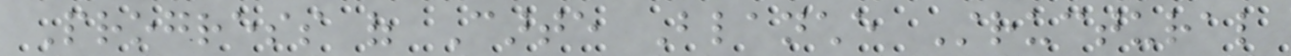Progress of Carte Blanche Structural
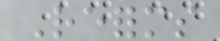Reforms
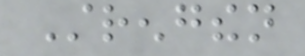Strengthen
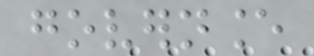governance
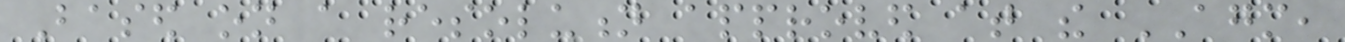Based on a resolution approved at the AGM,
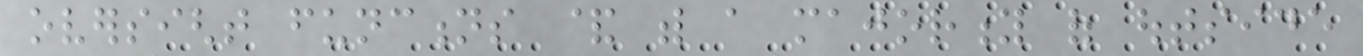oversight functions & with a majority of outside
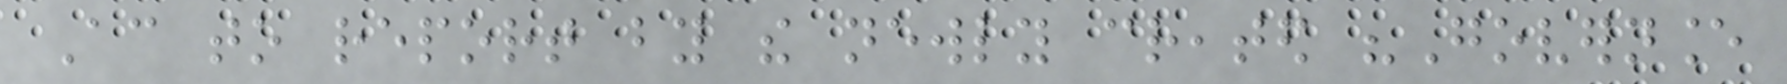According to report by the newly created "Governance
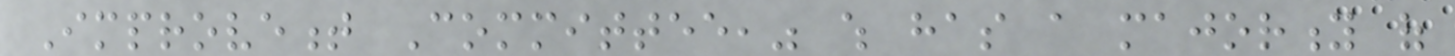Improvement Committee," which has a majority of
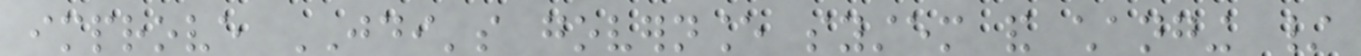improve JDI's governance system and changing /
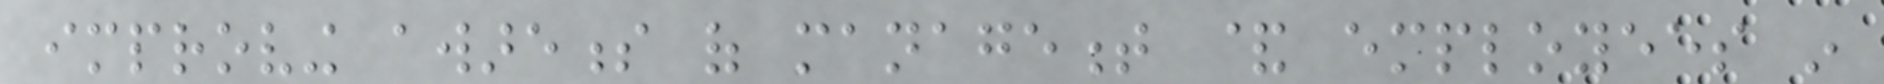improving awareness of management & employees in
